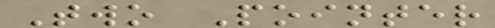Two Pointer
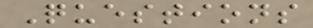Questions
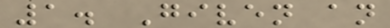1. Given an
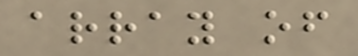array of
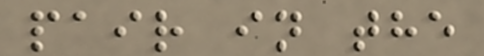pair in the
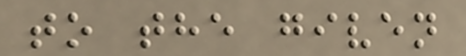to the given
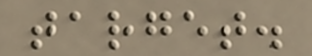target.
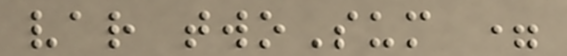var twoSum =
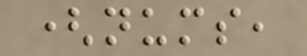(nums,
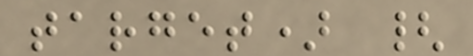target) {
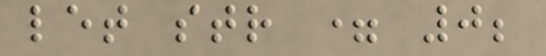let str = 0;
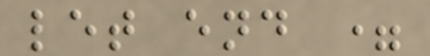let end =
